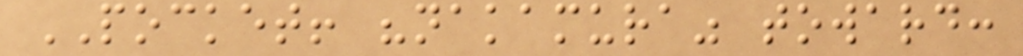POCKET! "nakamura" toward:
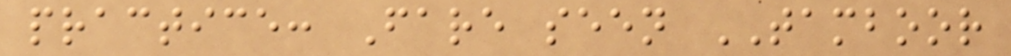practice: Fare seen TAMBOOR
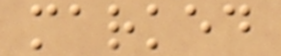marked
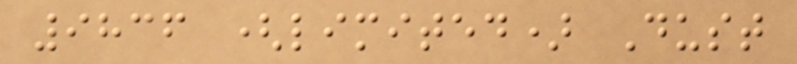9836 (limited) Dust
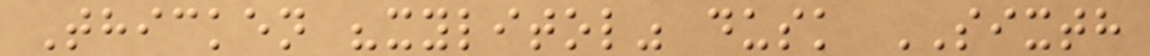Thicken "xylitol" dusk SIXTH
